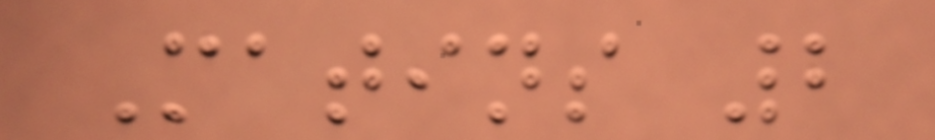Matins 2
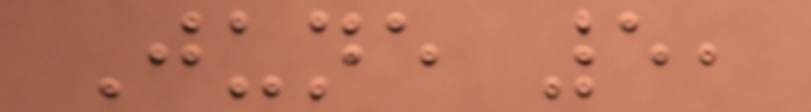June 5,
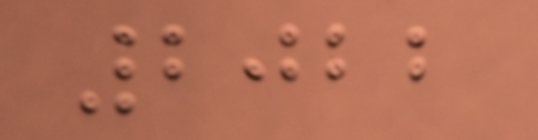2022
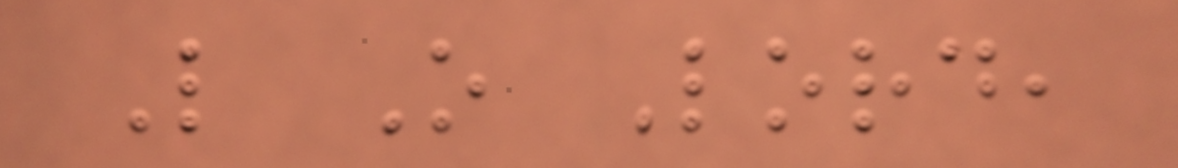L O Lord,
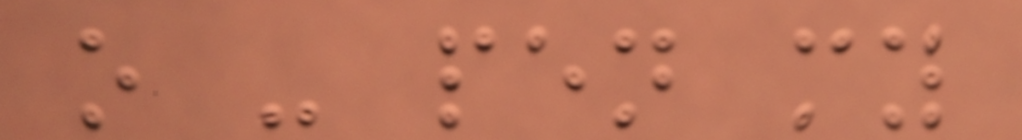o - pen my
